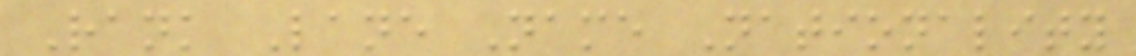Rank Lane Name Nationality
